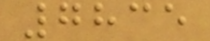7835
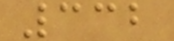332
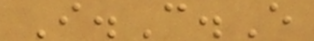I.C.E
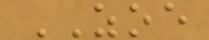ZOE
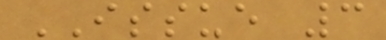ISSUE 3
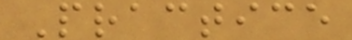Practice
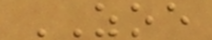ZOE
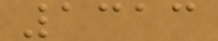1313
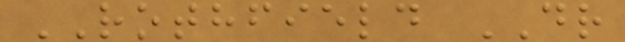ROTHFIELD DR
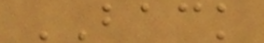BACK
